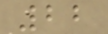22
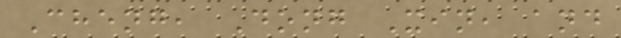Cheng, Dong Xin, and
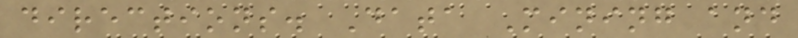directions. Data Mining and
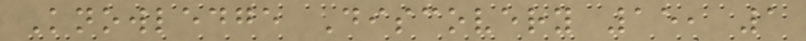Knowledge Discovery 15, 1
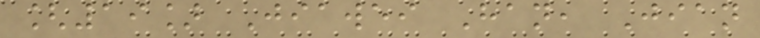[19] Jiawei Han, Jian
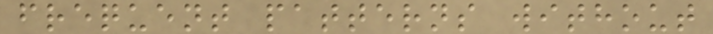frequent patterns without
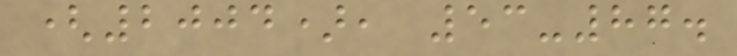(2004), 53-87.
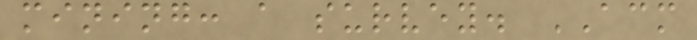mining: a survey. ACM
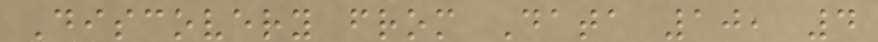Discovery from Data 10, 4
